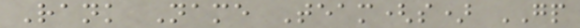Rank Name Team(s) GP
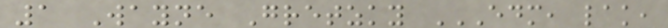1 Wayne Gretzky EDM, LAK,
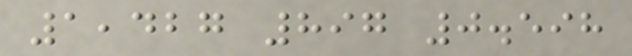1,427 897 0.598
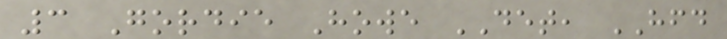3 Gordie Howe DET, HFD
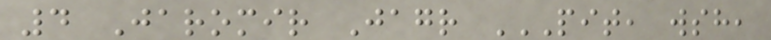4 Jaromir Jagr PIT, WSH,
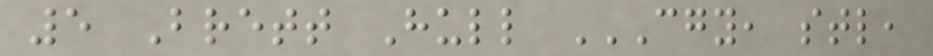5 Brett Hull CGY, STL,
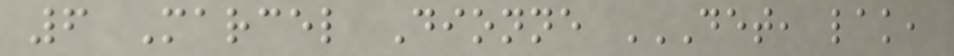6 Marcel Dionne DET, LAK,
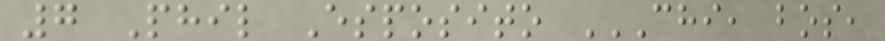7 Phil Esposito CHI, BOS,
